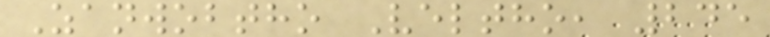Zanwobtho Veltho, 245
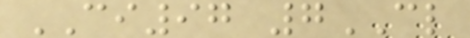CI97 7CL
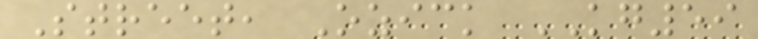Street, Ozick KG59
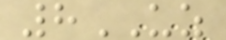8UZ
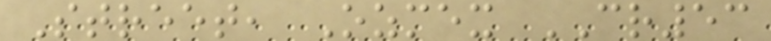Street, Ozmex CR53
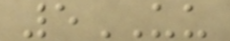5UU
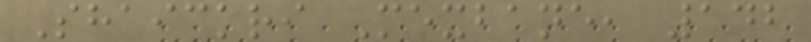Shaickri Mexbane, 142
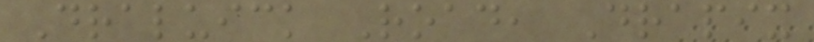Draluick Road, Drapix
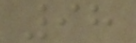98
